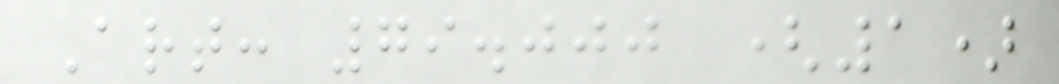Art: 79.000 (1)
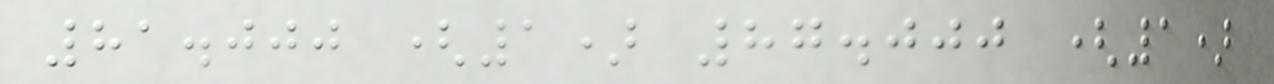81.000 (1) 87.000 (1)
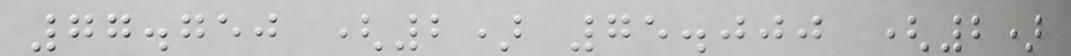77.750 (2) 75.000 (2)
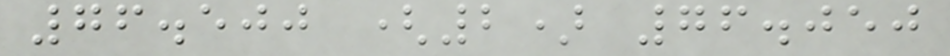76.500 (2) 76.050
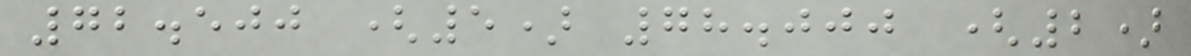72.500 (5) 78.000 (2)
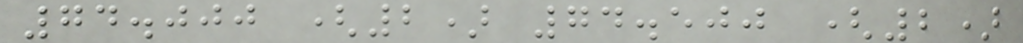74.000 (2) 74.500 (2)
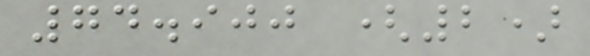74.900 (2)
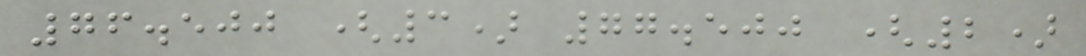76.500 (3) 77.500 (2)
